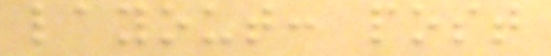layout: post
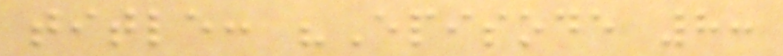title: "Episode 8:
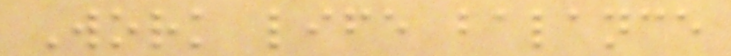Work life balance
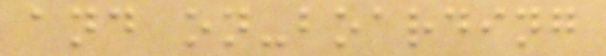and on-boarding
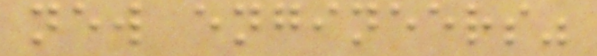new engineers"
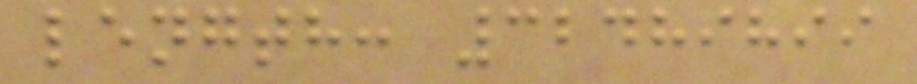length: 32489899
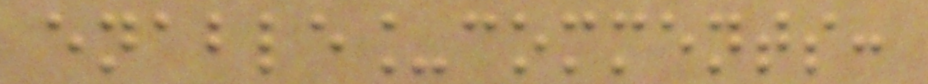enable_comments:
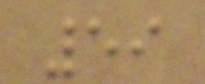59
